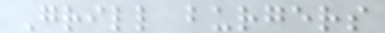Grill burgers
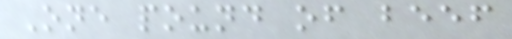One pound of beef
